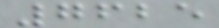7625
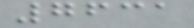7631
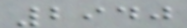2940
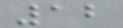12
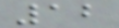12
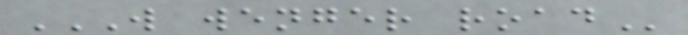W WENGER ROAD
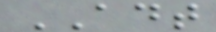ADT
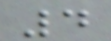4
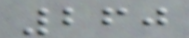260
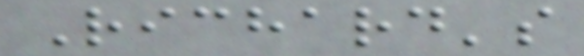Richard's
